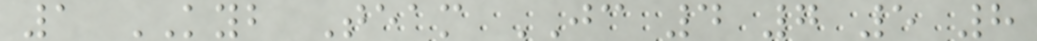1 KYB Team JC 4 7 5 8
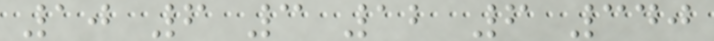10 6 3 12 6 340
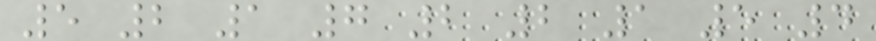5 2 1 7 2 2 1 5 4
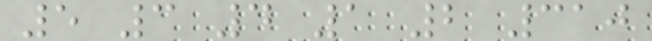5 3 4 1 2 310
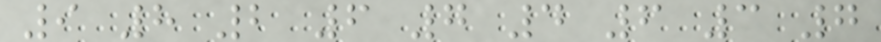9 8 2 6 7 4 6 3 7
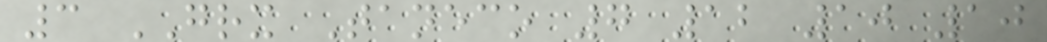3 GRX Taneco 7 12 10 10
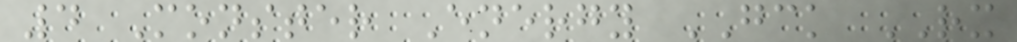4 Monster Energy GCK RX
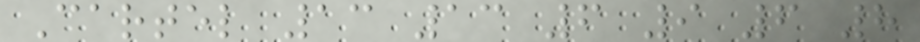Cartel 13 13 6 9 6 8
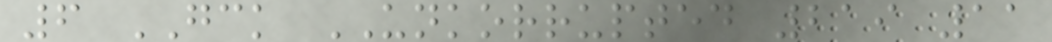6 GCK UNKORRUPTED 219 11
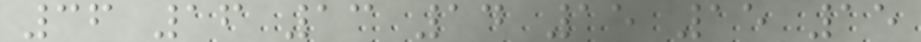36 16 13 14 15 15 15
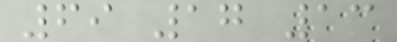69 17 13
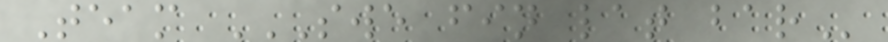Team SWE FIN LAT BAR
